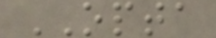OPTA
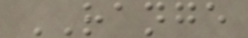RANGE
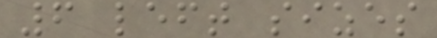6 left sizes
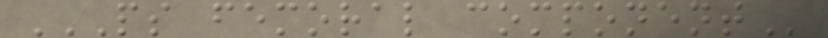PS FEMORAL COMPONENT
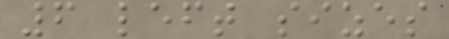6 left sizes
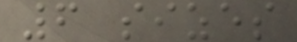6 sizes
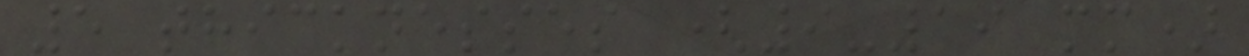5 thicknesses (9-19 mm)
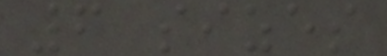6 sizes
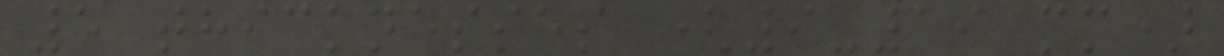5 thicknesses (9-19 mm)
